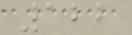122
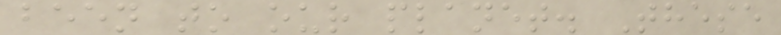been to our planet. These
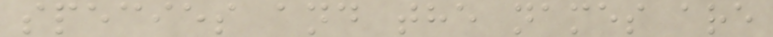species and the names are
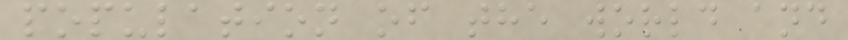population of the world and
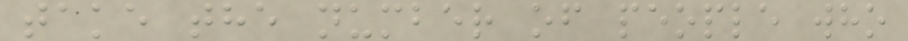take the number of people who
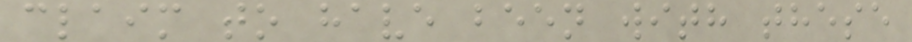claim to have been with these
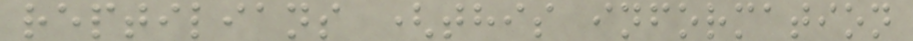reptilians (this information
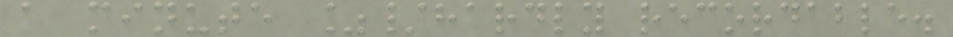a minute %/hardly recordable.
